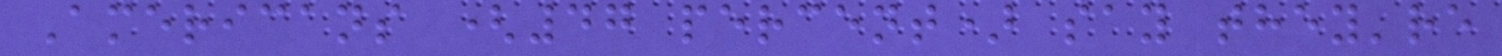Americans (47 percent) say they're
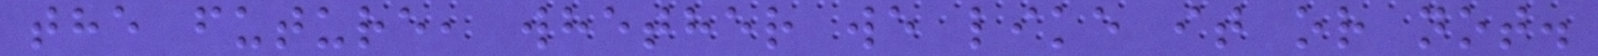the future, whether we like it or not.
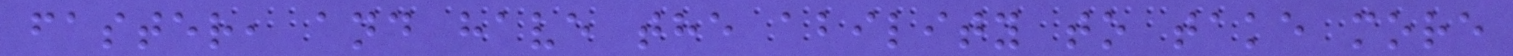faster, and have the ability to take more
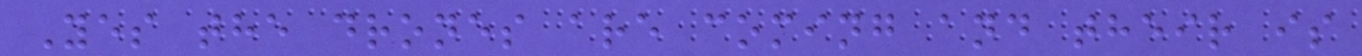Yes the drones are coming and their is
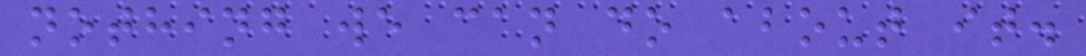nothing we can do about it.
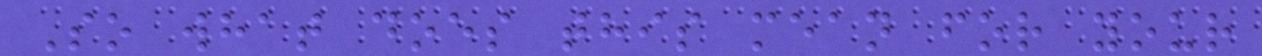So what does this mean for your
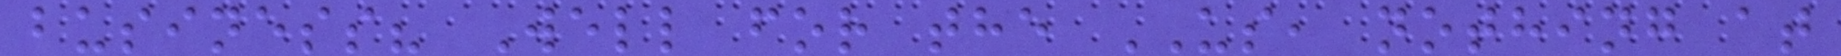business? Well for the US, nothing at
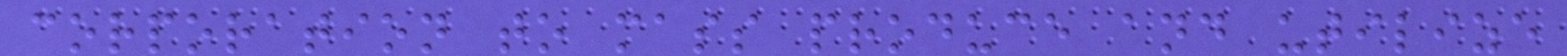corporation to mass produce and utilize
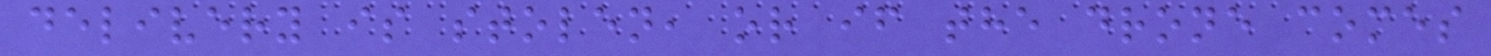delivery is stolen, or if the drone comes
